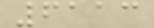6113
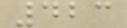423
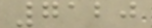7120
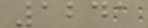1241
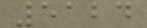5124
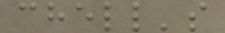chell's
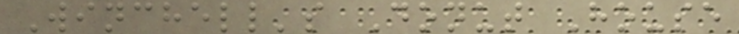Winchell's Donut House
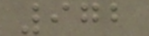972
